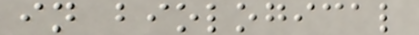in biological
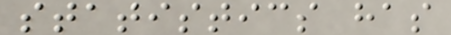statistics has
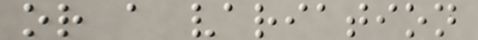or a variation
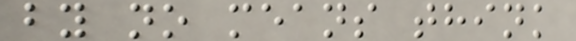by no means think
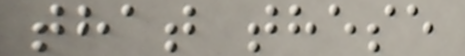that these
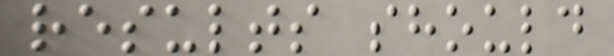results should
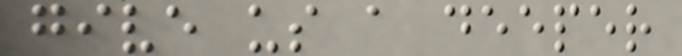give us a deeper
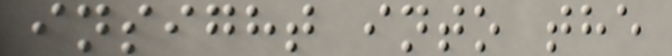insight into the
